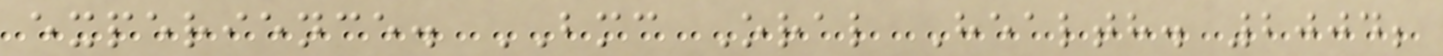experience. BMC Oral Health. 2004;
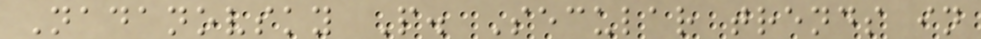Nadanovsky P. Secular trends in
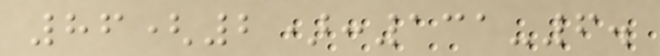86(2):131-6.
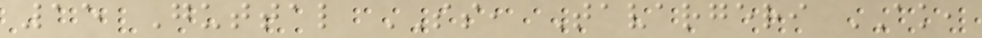15 Guttal SS, Tavargeri AK,
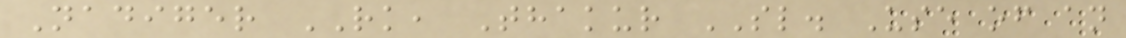Nadiger RK, Thakur SL. Use of an
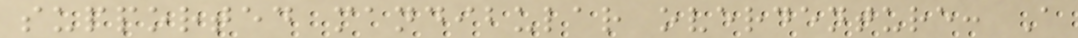supported mandibular overdenture: A
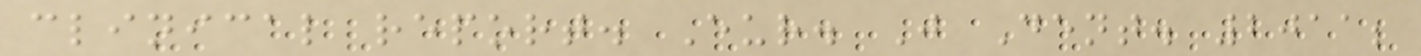clinical report. Eur. J Dent. 2011;
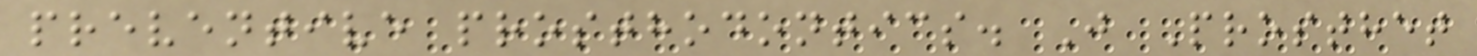preventive prosthodontics. J Prosthet
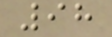98
